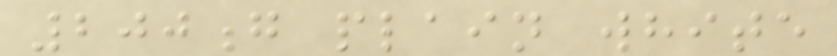200g plain white
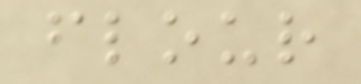flour
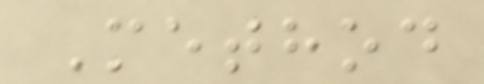Method
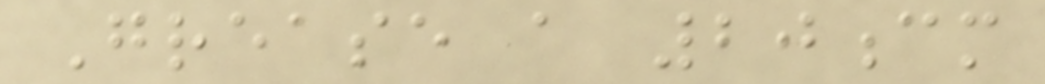Grease a 20cm
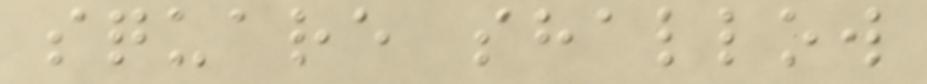square shallow
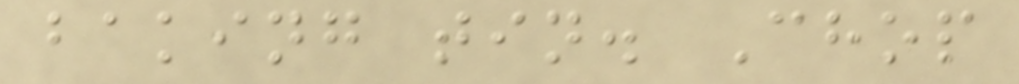baking tin. Chop
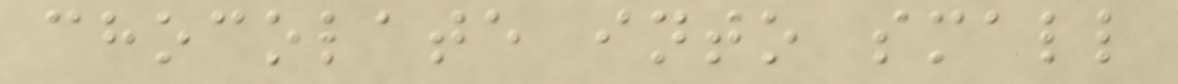chocolate into small
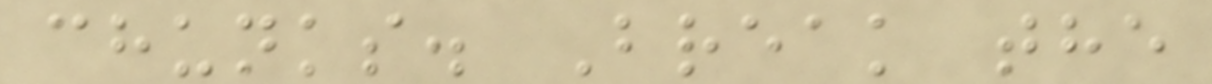chunks. Break the
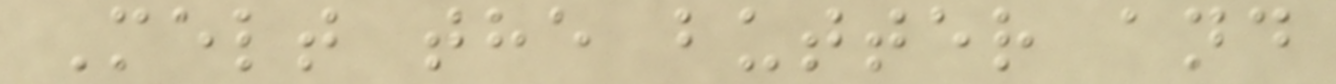Melt the butter and
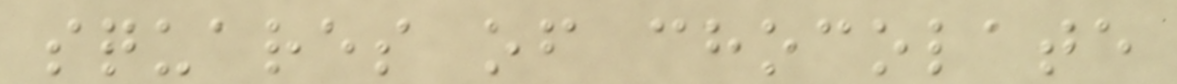squares of chocolate
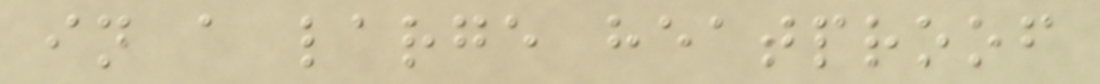in a large heatproof
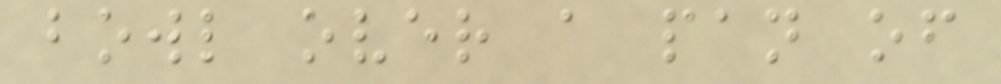bowl over a pan of
